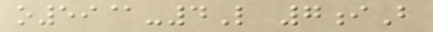o59@-4L 7iB
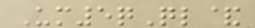Um5qQl&
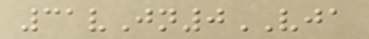31vJn0VJA
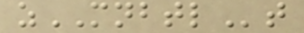zMNBTLt
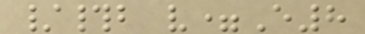/#b v=E8
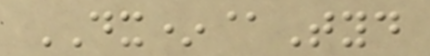DX*@Tyd
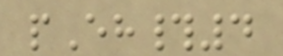pEh#4
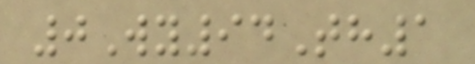0Wy94Th1
